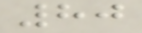80
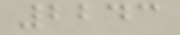2243
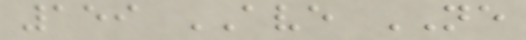159 AVE NE
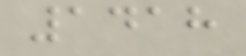1418
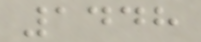1448
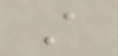A
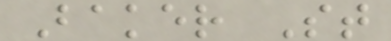Baker St
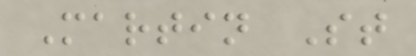Martin St
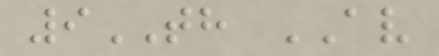9TH AV
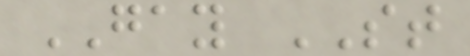GAY ST
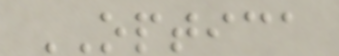OPTICA
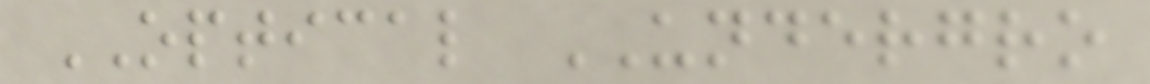OPTICAL UNDERGRO
